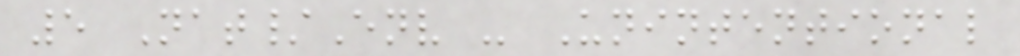5 Nat/Env - Unintentional
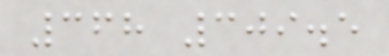368 309.5
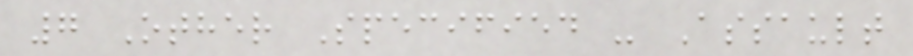7 Other Specified - Assault
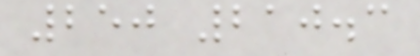250 210.3
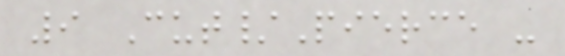9 Cut/Pierce -
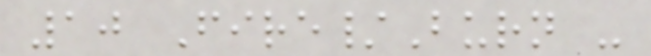10 Fire/Burn -
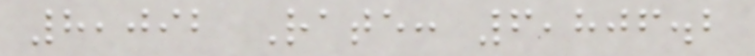8,092 Rate: 6,806.2
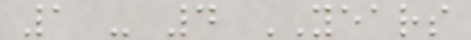1 - 4 YEARS
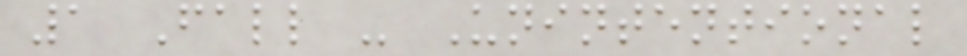1 Fall - Unintentional
